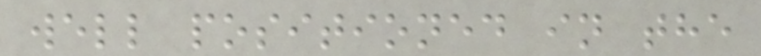well positioned in the
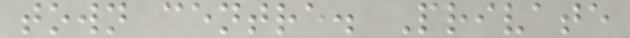town centre. Private
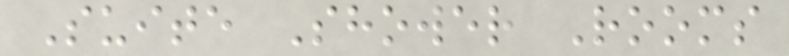Suite Shower Rooms
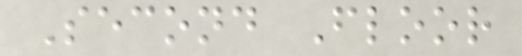Second Floor
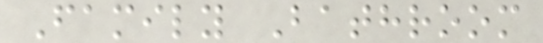Family Bathroom
